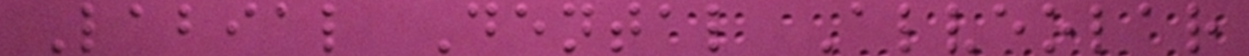Labial Dental Alveolar
